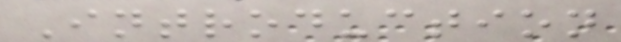Introduction
